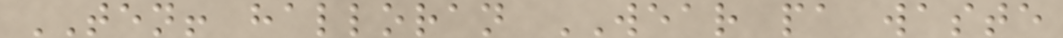TEN! halloran WEAR pa waste
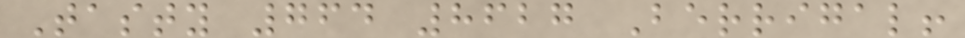Tasty 764 8627 Berrigal!
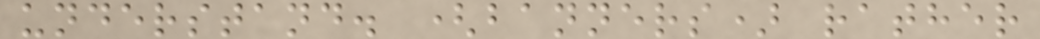understand. (banners) rather
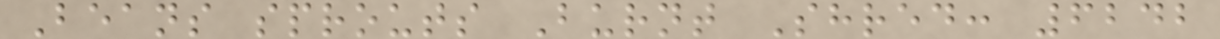Beans sprouts Burnt Shred: 6242
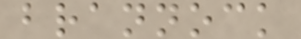brannock
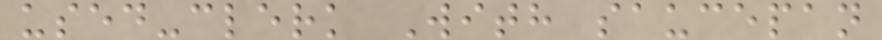used-clerk With saucepan
